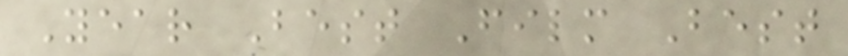Year Best Film Best
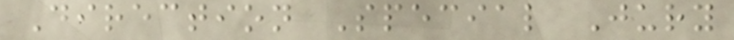Direction Special Jury
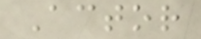Actor
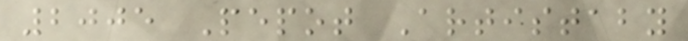2005 Pepot Artistaby
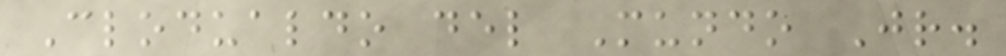Clodualdo del Mundo Jr.
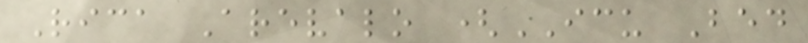Rica Arevalo (ICU Bed
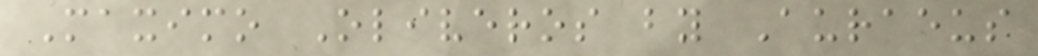Maximo Oliveros by Auraeus
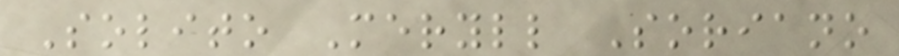Solito Meryll Soriano
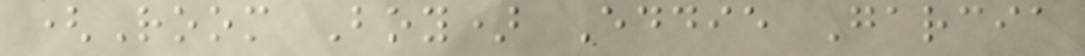(Room Boy) Eddie Garcia
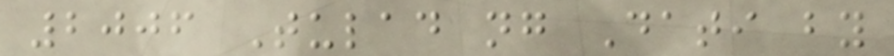2006 Tulad ng Dati by
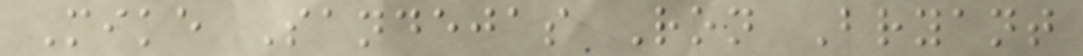Mike Sandejas Ron Bryant
